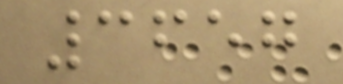3657
